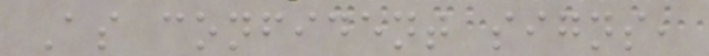As confident signs,
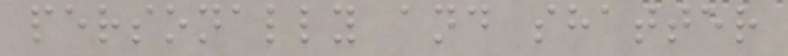personally and shatter
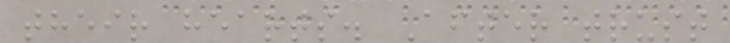their hearts. After trust
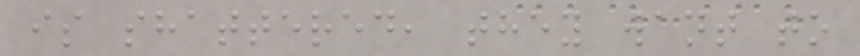is shattered, they want to
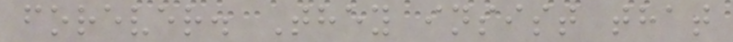forever. They insist that
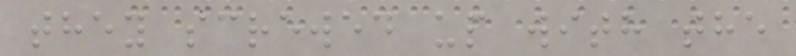they screwed up with the
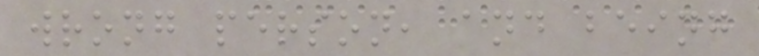wrong person, and being
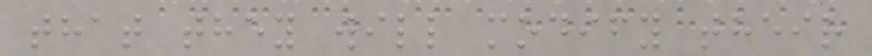that they will modify their
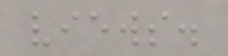views.
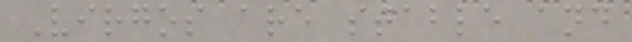Virgos are stable and
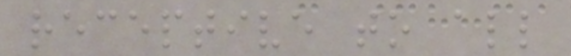receptive to all
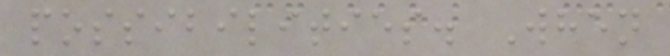possibilities. When
